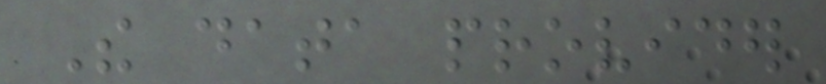The data provider
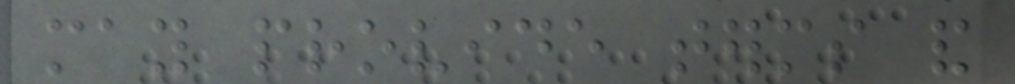may provide terms and
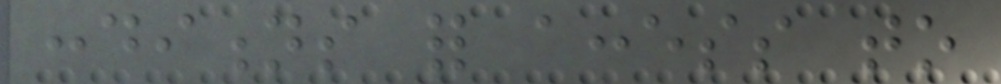conditions for access to
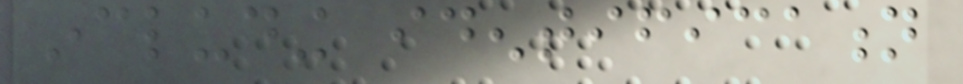including identification
